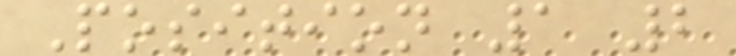Position 1 2
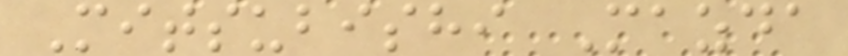Mitsubishi Mazda
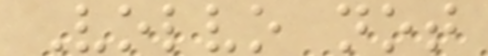Volvo not
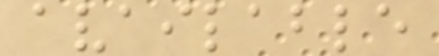available
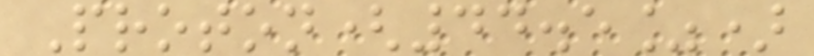Proton(44.5%)
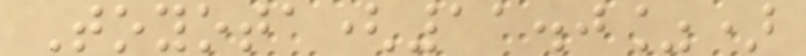Toyota(11.0%)
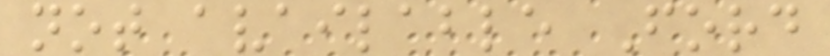not available Ford
